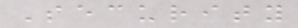Security
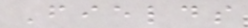Fields
